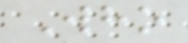Who
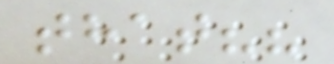that??
